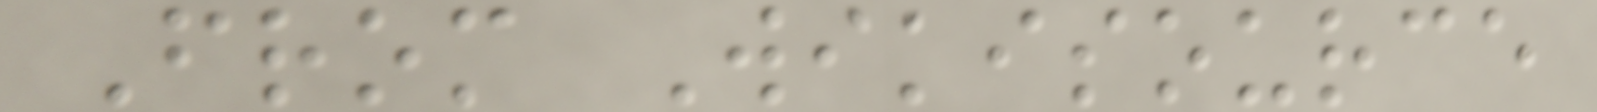From Wikisource
